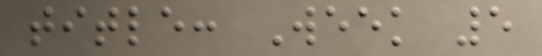title: Week 5
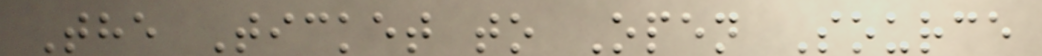The Ticket to Open Source
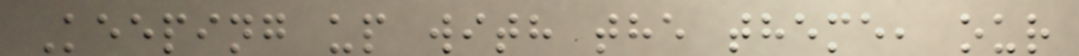Keeping up with the theme, our
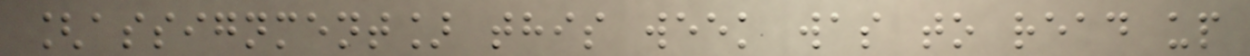[assignment] this week was to read up
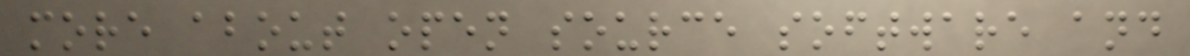more about open source software and
